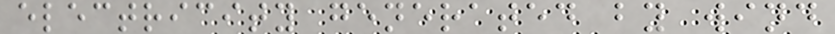electricity generated by wind
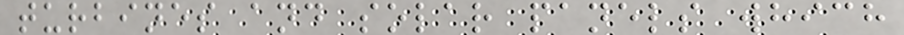turbines and solar panels which
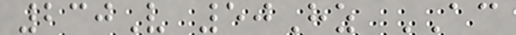230V 50Hz AC
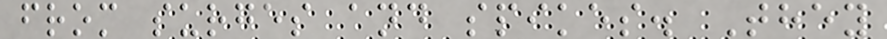from surges and spikes. They
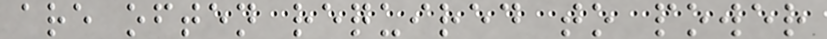are often required to power
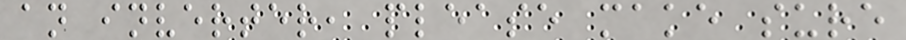an inverter, please make sure
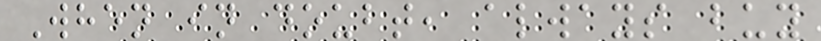When in doubt, always buy
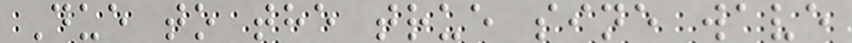Due to the true sine wave
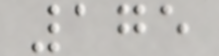175
